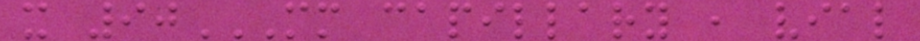x 90MM CAPILLARY , VIAL
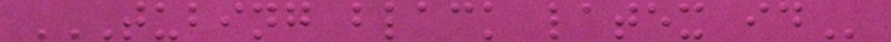TUBING BLACK LATEX ID
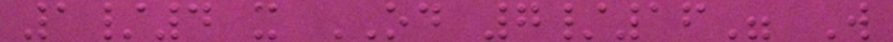1/4 x OD 7/16" W
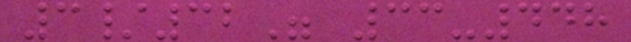3/32" 33-448
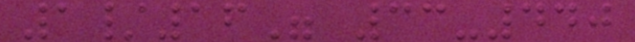1/16" 33-440
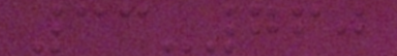33-760
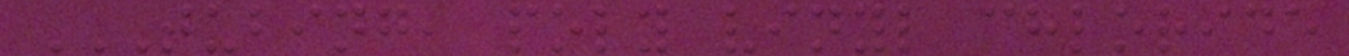TUBING, POLY VINYL CHLORIDE
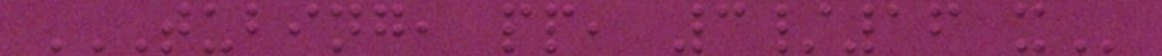TUBING, PP, 3/16 X
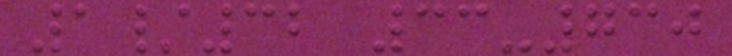1/32 33-730
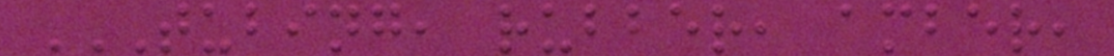TUBING, RUBBER, AMBER,
